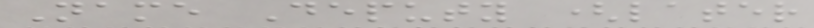Name Deputy (later
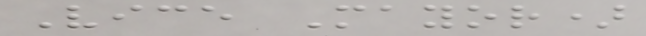Vice Mayor)
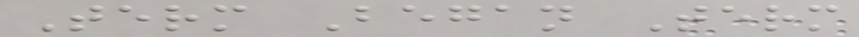Term Began Term
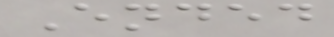Ended
